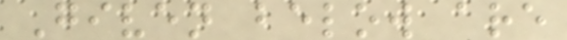Given below are
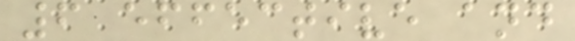6 effective and
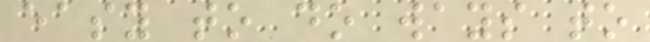easy to do ways to
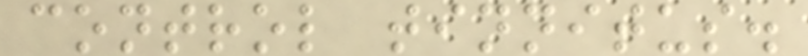control tinnitus.
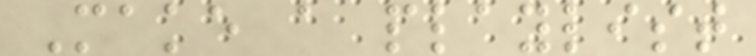Make a playlist
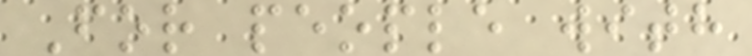For people with
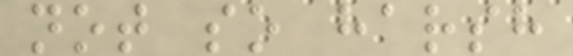not so harsh
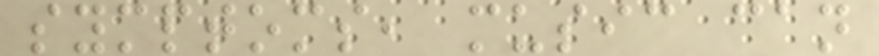symptoms, music can
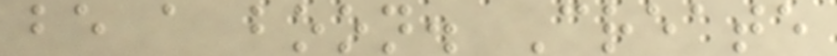be a boon. Create
